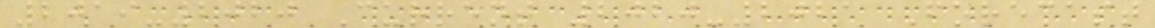2019-2020 Current 2020-2021 Forecast
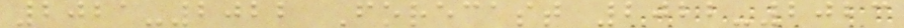2021-2022 Forecast 2022-2023
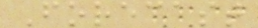Forecast
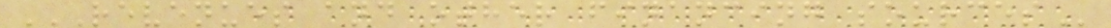REVENUES AND OTHER FINANCING SOURCES
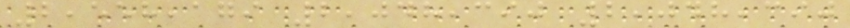2,558,179 2,048,390 2,048,390
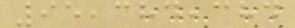95,384,384
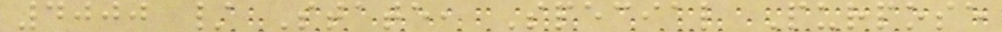4000 / State, Special Purpose
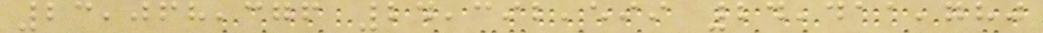23,068,376 24,392,599 24,411,780
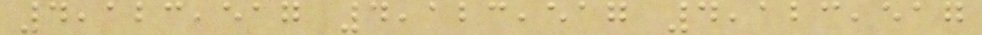4,123,517 4,123,517 4,123,517
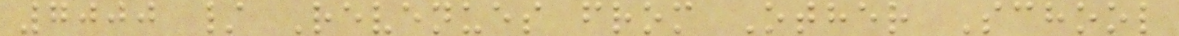7000 / Revenues from Other School
